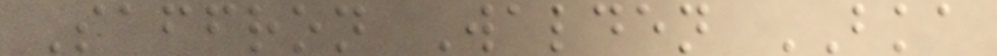Saffron Walden BKA
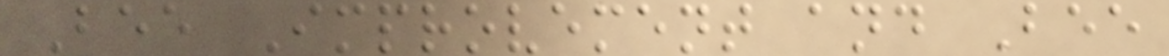Bee Improvement and Bee
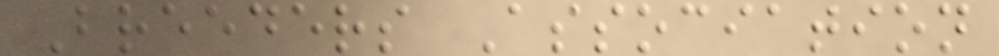Breeders Association
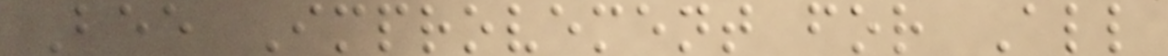Bee Improvement for All
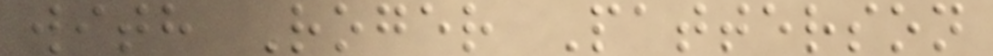with Roger Patterson
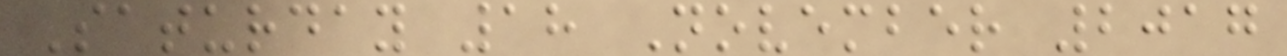Saturday 18 November 2017
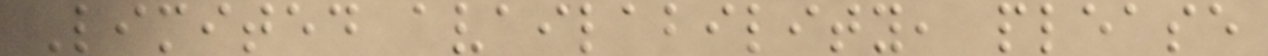Limited availability, please
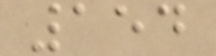154
